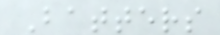Batters
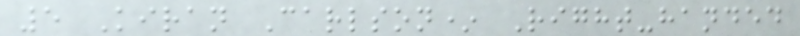5 Kiran Carlson* Right-handed
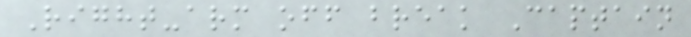Right-arm off break Captain
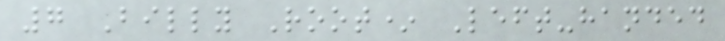7 Billy Root* Left-handed
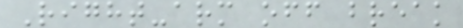Right-arm off break
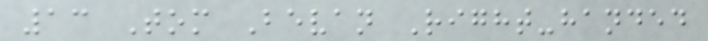13 Tom Bevan Right-handed
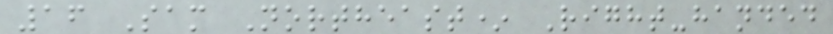16 Sam Northeast* Right-handed
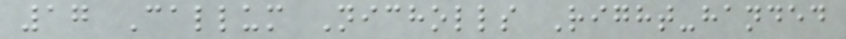17 Callum Nicholls Right-handed
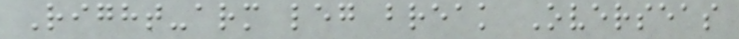Right-arm leg break Overseas
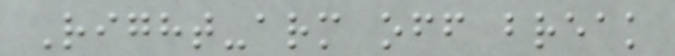Right-arm off break
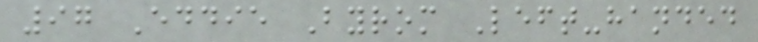97 Eddie Byrom Left-handed
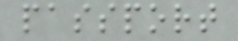passport
